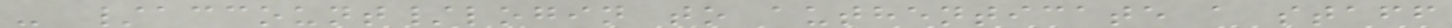- /account/login to authenticate a staff
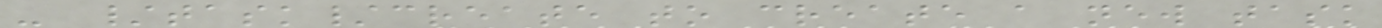- /task/create to create a new task
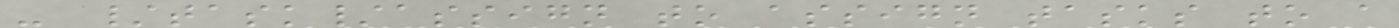- /task/assign to assign tasks to a
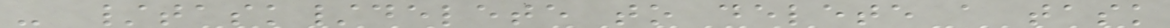- /task/delete to delete a task
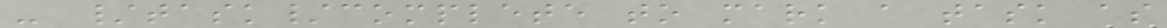- /task/complete to mark a task as
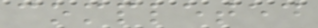completed
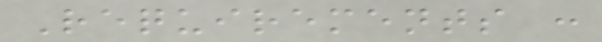Requirements :
